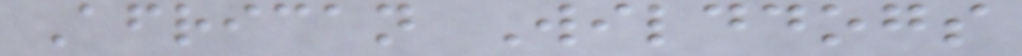African Wilddogs
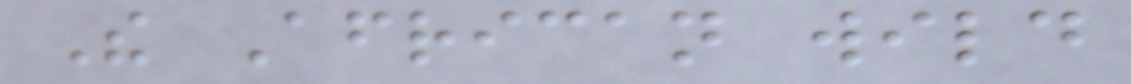The African wild
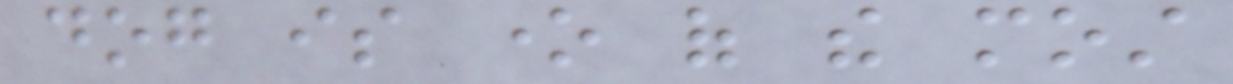dog is one of the most
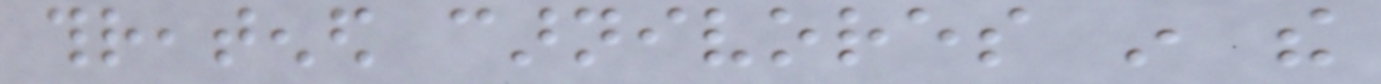threatened carnivores in the
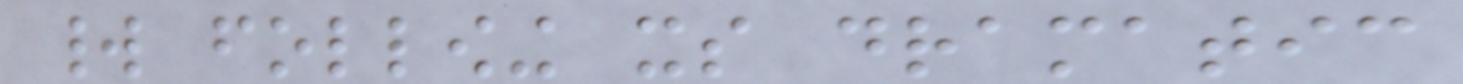world following its dramatic
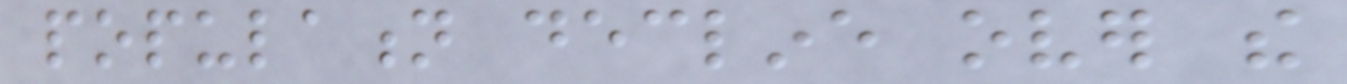population decline over the
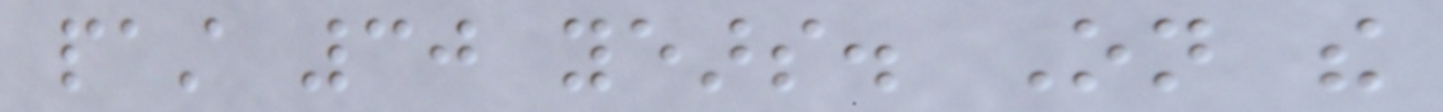past 30 years. On the
